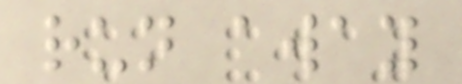run away
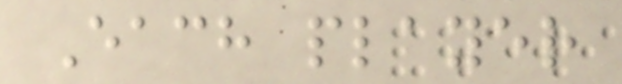Each player
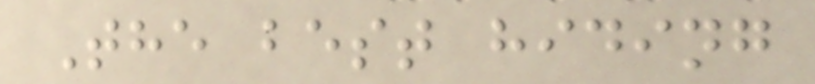The best hiding
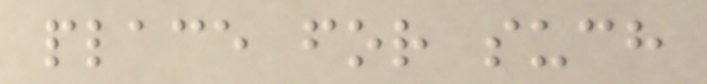place for such
